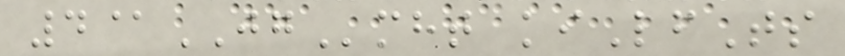4@JGmht kiLfTs
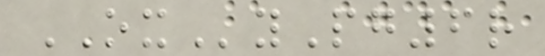OXyPg6r
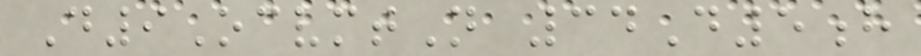D9OcvmtN 34D5h
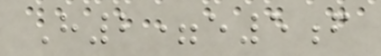H2=e5f
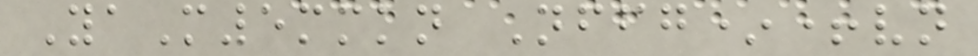YaM5mmkn Nffg*+vn
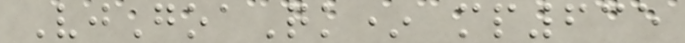VjGoaQk* mp635
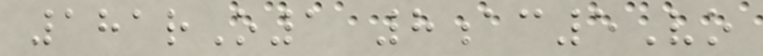181rO1 8ac5Vo
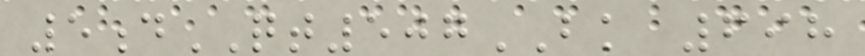5dQT507BK 698
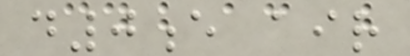d0e air
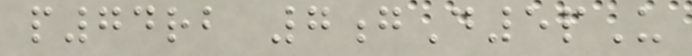p74rb 7gD5pU
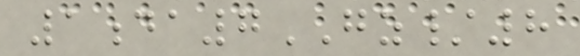1da7GZ/8
